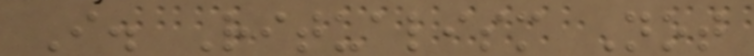I. Ritualism Not
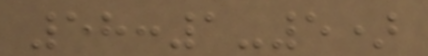58:1-5)
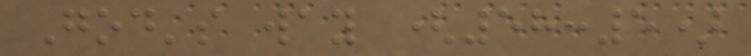God's way (58:5)
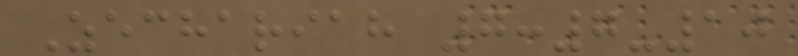Zechariah 7:7-10
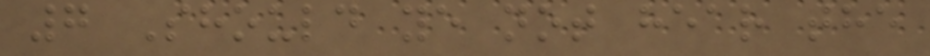7 Should ye not hear the
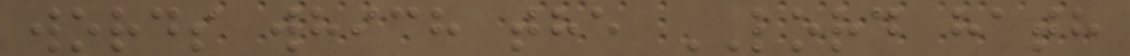words which the LORD hath
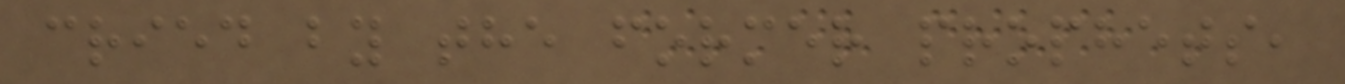cried by the former prophets,
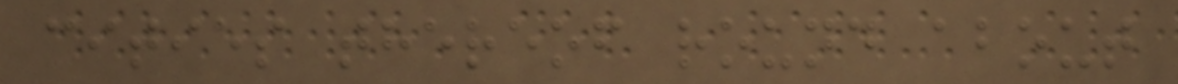cities thereof round about
